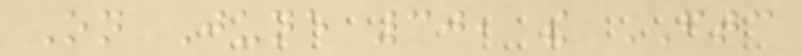On June 30, the FTC
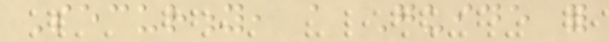Security, a Guide for
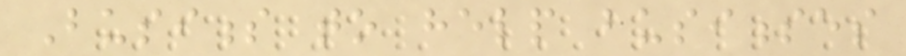Business to help businesses
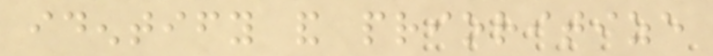identify and prioritize
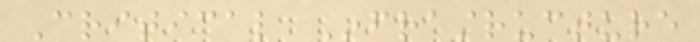Critical Infrastructure
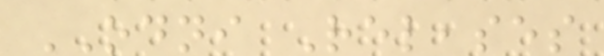ODNI Releases
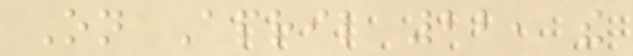On April 22, the
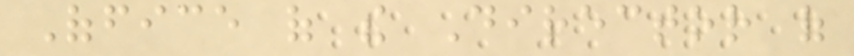Office of the Director of
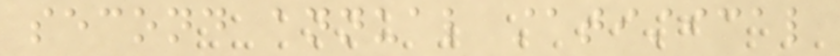second annual statistical
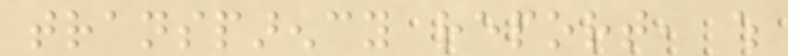transparency report, which
